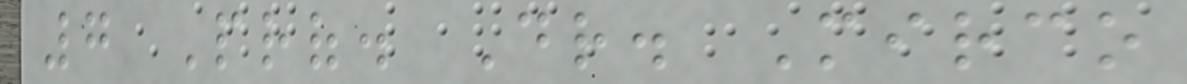7 Prof. Dr. Mirco
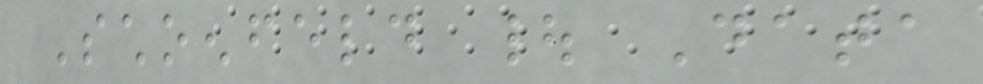Schoenfeld | Data
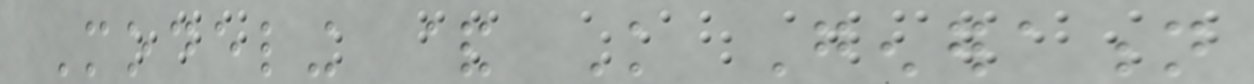Modeling & Knowledge Generation
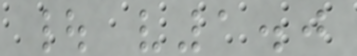| v1.0
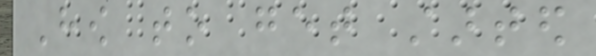How to get started
